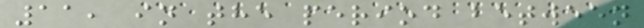11, in the period between
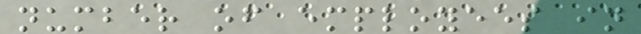number of employees in
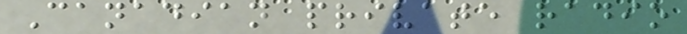Canadian private radio
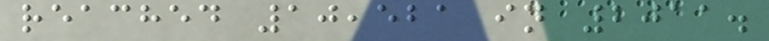reached 10,521 in 2011.
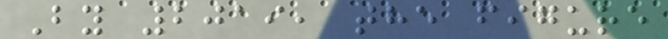By 2019, the figure
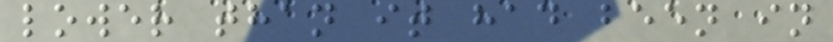lower than it had been in
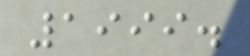1999.
